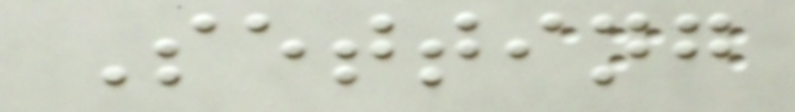Setting
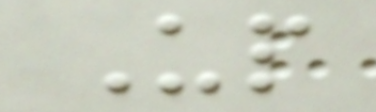Up
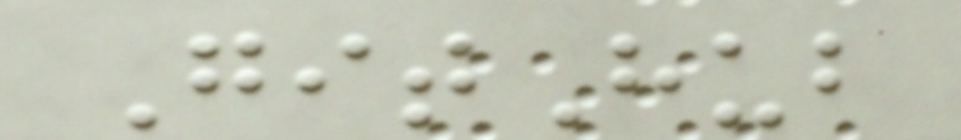GitHub
